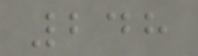248
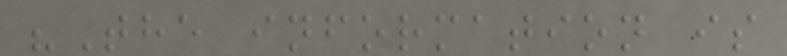"The information is
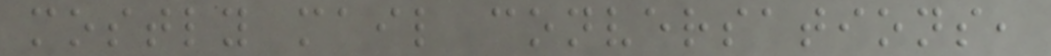mostly mail conversations,
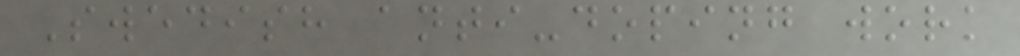Swedish anti-doping work
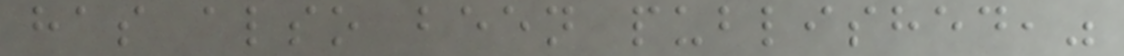has also been published,"
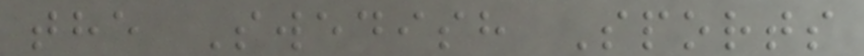the Swedish Sports
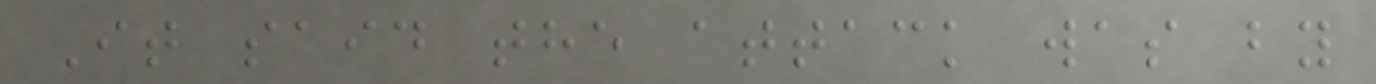It said the attack was by
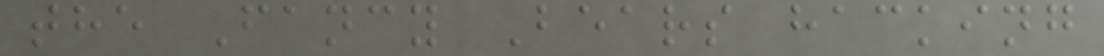the Fancy Bears hacking
